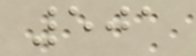501
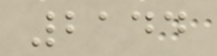2144
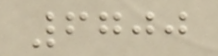6700
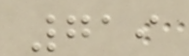719
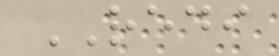REDI
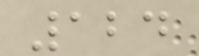124
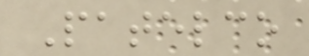Patelco
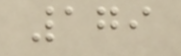179
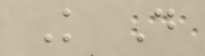K D
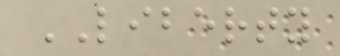LIBERTY
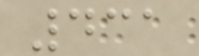431
